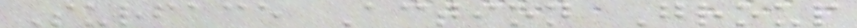Surface Action Group
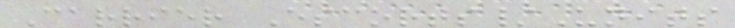Carrier Escorts/Units
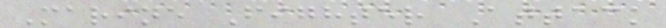Marine Fighter Attack
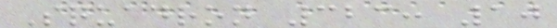Squadron 323: 10
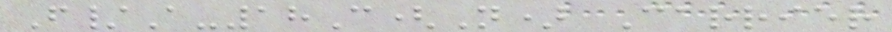F/A-18C(N) Carrier
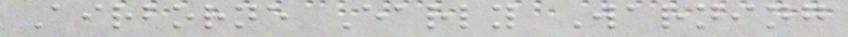Airborne Early Warning
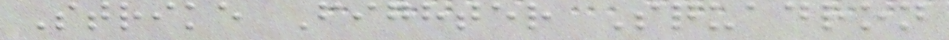Strike Fighter Squadron
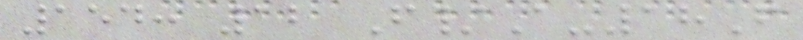154: 12 F/A-18F
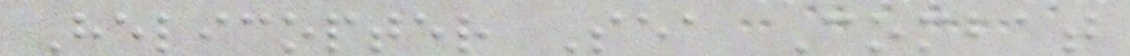Helicopter Sea Combat
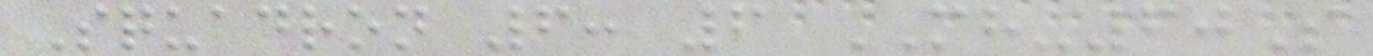Squadron 6: 6 MH-60S
